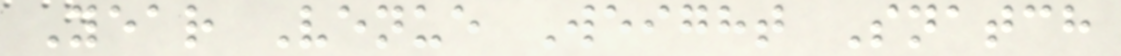Year Venue Weight Snatch
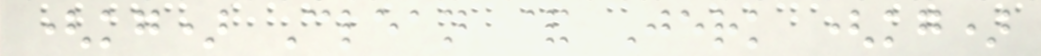(kg) Clean & Jerk (kg)
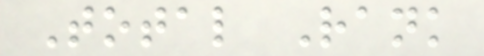Total Rank
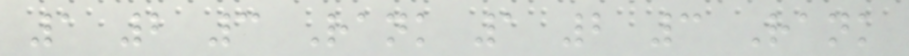1 2 3 Rank 1 2 3 Rank
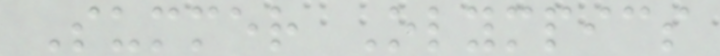Summer Olympics
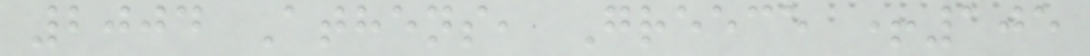2004 Athens, Greece +105
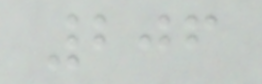206
